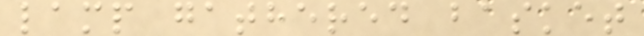lamp gathered basket
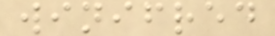winifred
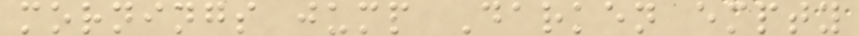mornings jump Darken empty
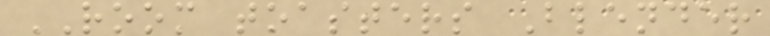ROOM toasters Blender
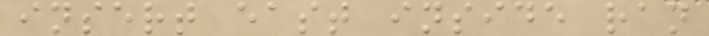insert east inside ran
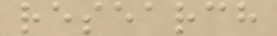research
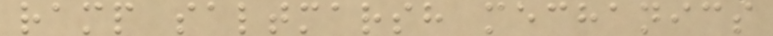ramp saltmarsh mechanics
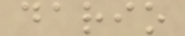dario
